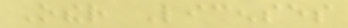Other Licenses
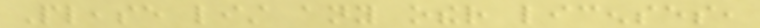Please list any other licenses,
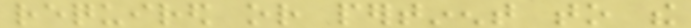required or pertinent to the
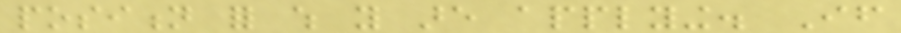position for which you are applying. If
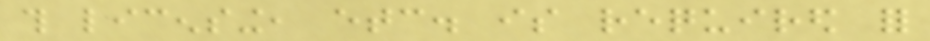this licensing, etc. is required for
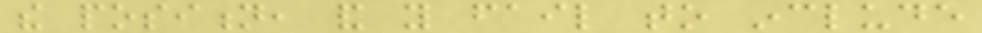the position, and you fail to include
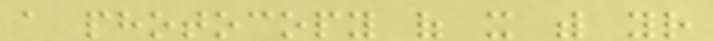a photocopy of it with your
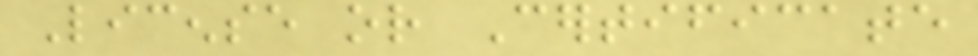License or Certificate
